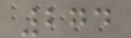274
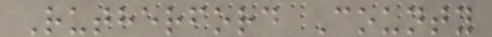Rutherford County
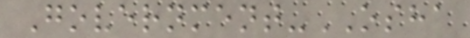Government-OSHA
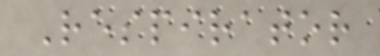Respirator
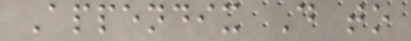Appendix D to
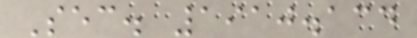Sec. 1910.134
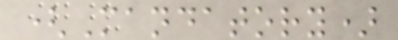(Mandatory)
